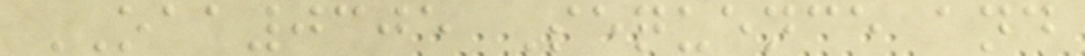OAA0305 Sequence and
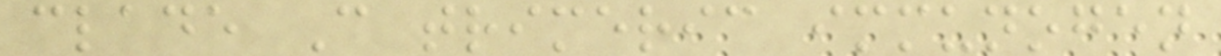clade C trimeric immunogen
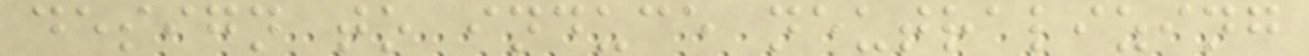design to induce neutralizing
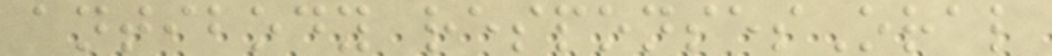antibody responsesOral
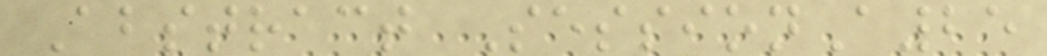Abstract SessionA25
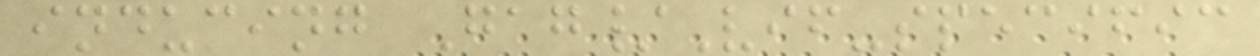inducing Gag/Vif-specific
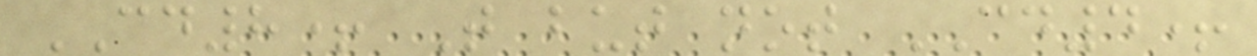CD8+ T but not CD4+
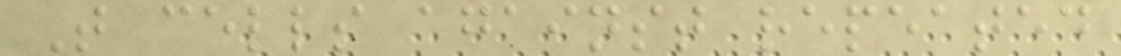T cells against repeated
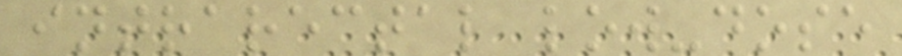intrarectal low-dose
